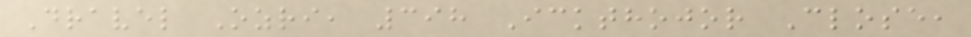Dravel Ozri, 398 Ickthojor Close,
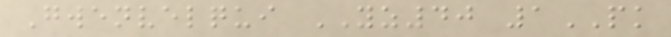Gwenvelqui YZ40 1PK
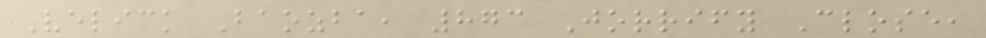Velick Baozba, 873 Jorrify Close,
